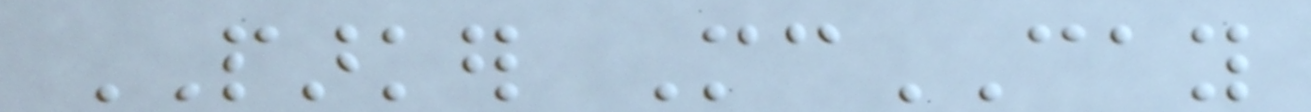PARKER McCAY
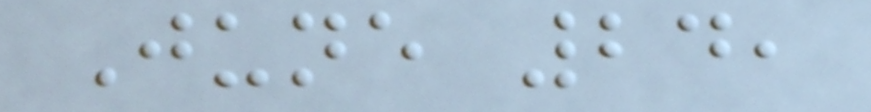June 24,
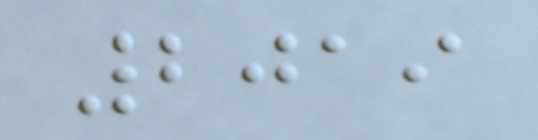2019
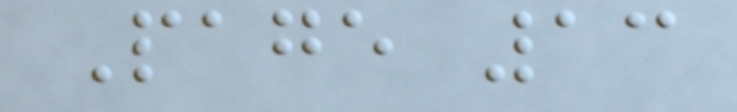Page 13
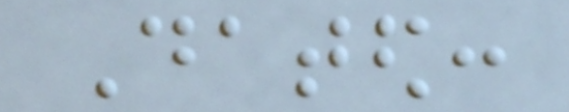Dated:
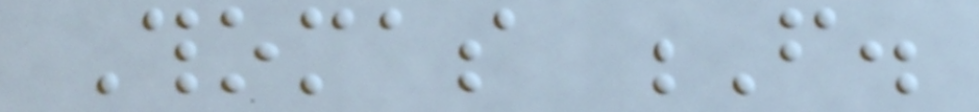Thomas F.
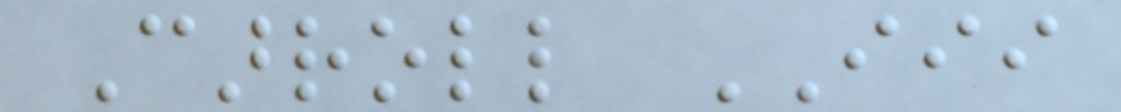Carroll III
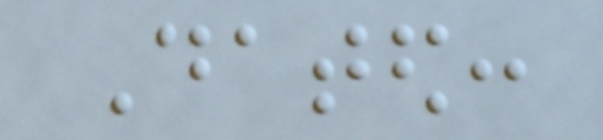Dated:
